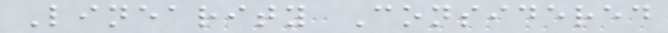Linearity Considered
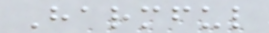Harmful
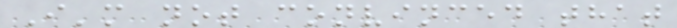I'm not convinced that
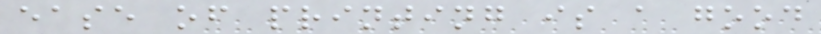ease of printing is a good
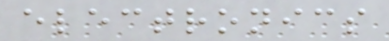electronics
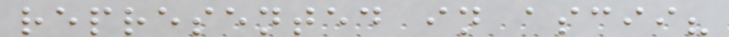represented in ascii?
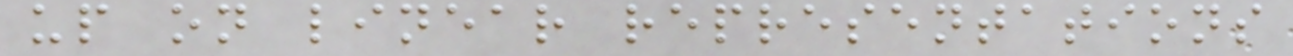up on linear representations
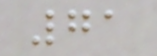71
